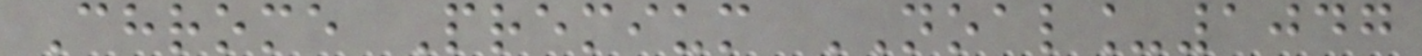Chrome Premium NOAL_1047
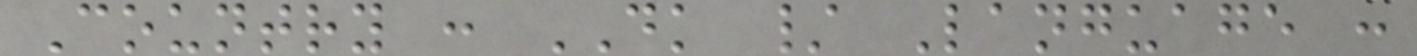Country : DK / Language :
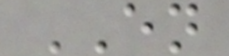EN
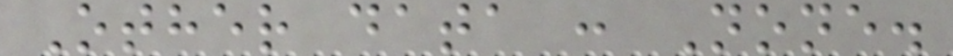Other data : None.
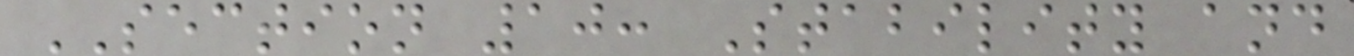SECTION 10: Stability and
